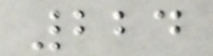224
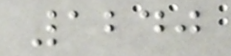1240
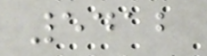5412
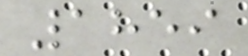1859
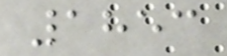1853
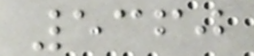5360
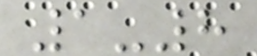1-8
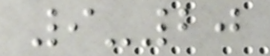9-20
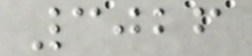3026
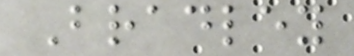Bradley
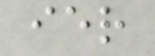ier
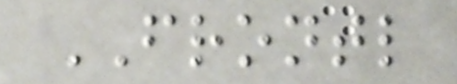FRONTL
